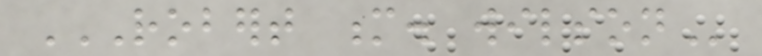ROBERT M. WILSON
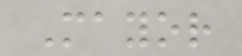Mayor
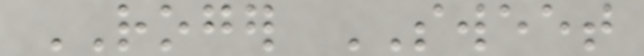ROGER SWEET
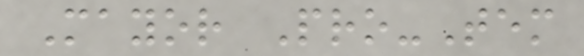Mayor Pro-Tem
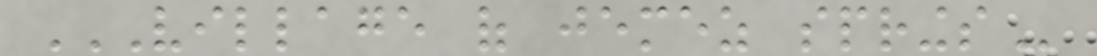VILLAGE OF JEMEZ SPRINGS
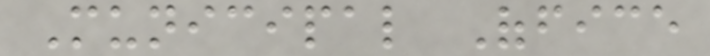Municipal Office
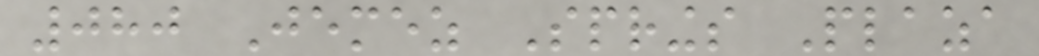080 Jemez Springs Plaza
